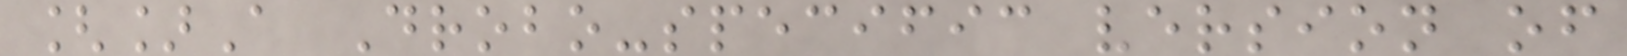[]A Drobo-specific version of
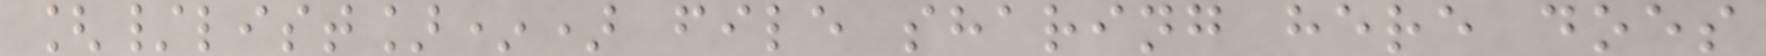[/list]*) file sharing here does
